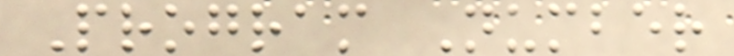Program Number
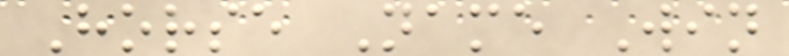Horse Name Win
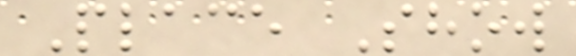Place Show
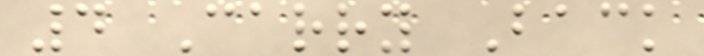4 Carry Back
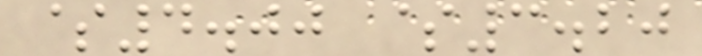$4.00 $3.20
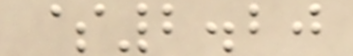$2.20
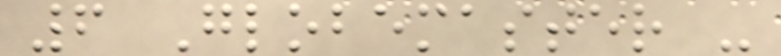6 Globemaster -
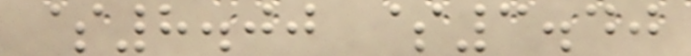$8.00 $3.40
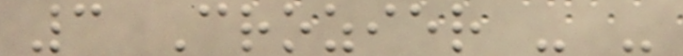3 Crozier - -
